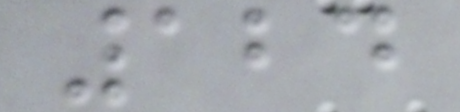124
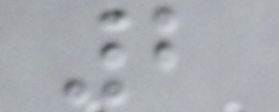2
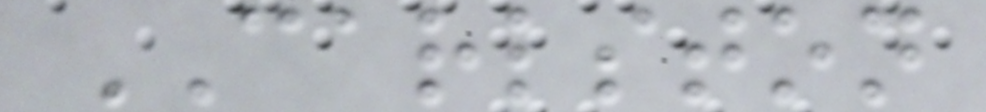CARLSTON
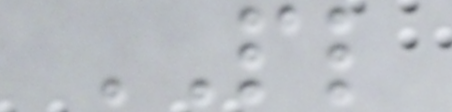PL
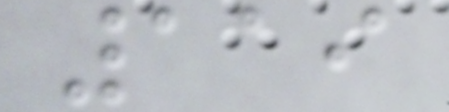119
